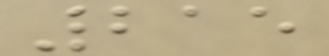215
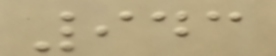943
